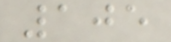105
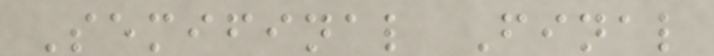Semifinal Final
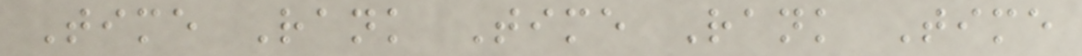Time Rank Time Rank Time
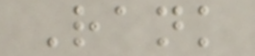Rank
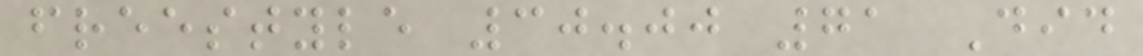freestyle 30.00 71 Did
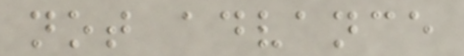not advance
